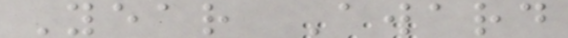Year Award
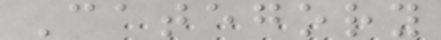Category
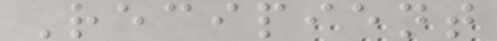Recipient
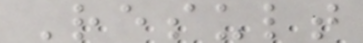Result
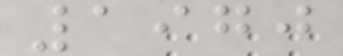1970
